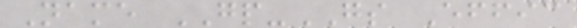Name GP-GS Effic
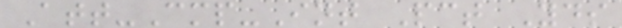Att-Cmp-Int Pct Yds
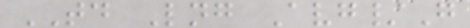TD Lng Avg/G
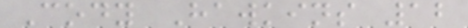Cody Hawkins 12
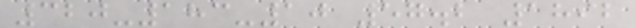320-183-10 57.2 1892
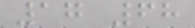17 68
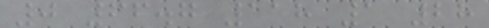0 66.7 118 1 28
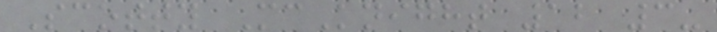Scotty McKnight 12 3-
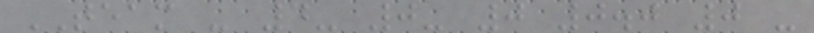TEAM - 4- 0- 0 0.0 0 -
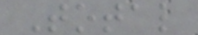Total
